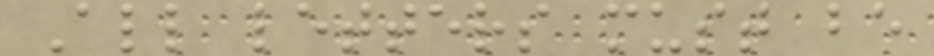All letters must be
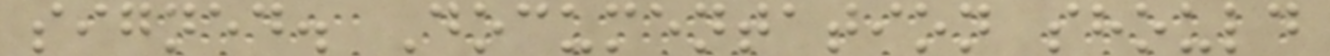signed. Documentation should
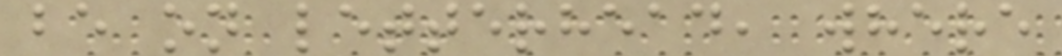be on letterhead, where
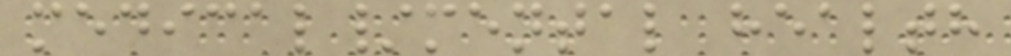medical/mental health
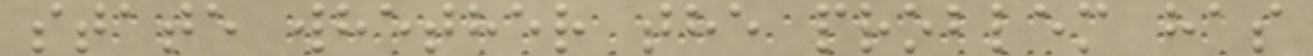state whether the problem has
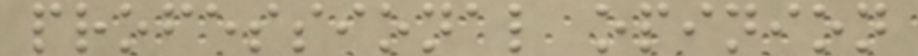professional opinion
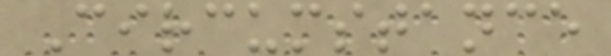Circumstance
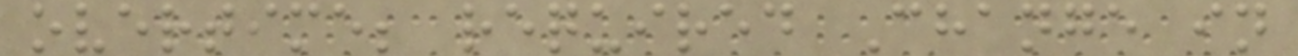overtime; required Change in
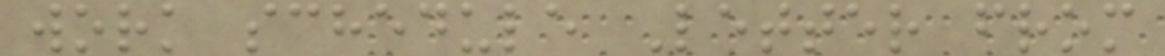work schedule Letter from
